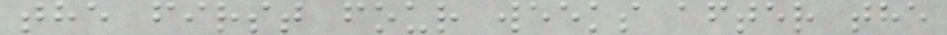the first four weeks after the
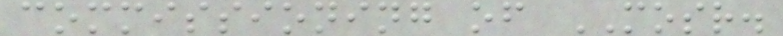commissioning of MOSR.
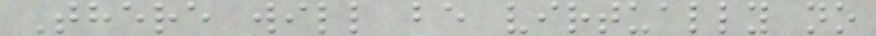There will be virtually no
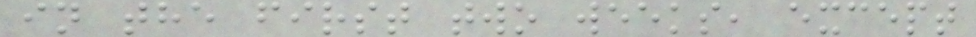in the first two weeks, except
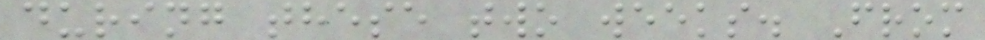during these two weeks. From
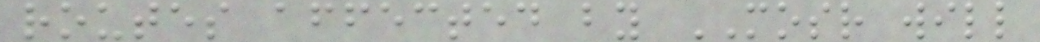routes affected by MOSR will
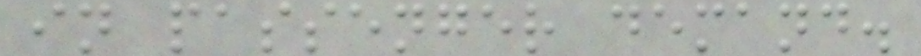in passenger demand.
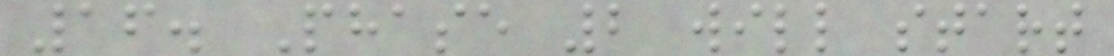16. Phase 2 will start
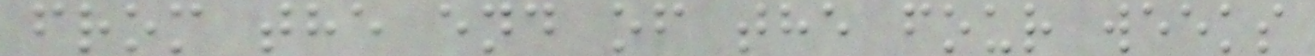from the end of the four weeks
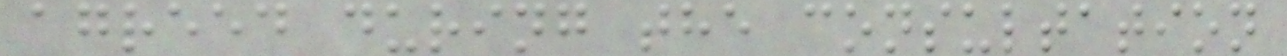agreed during the consultation
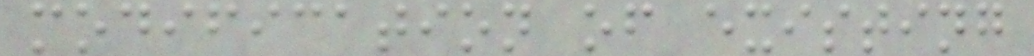modification of existing
